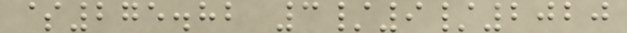$275.82 3/9/2020
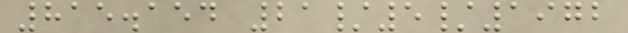815.154 21/5/1972
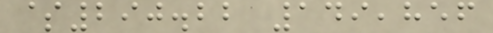$290.22 149,856
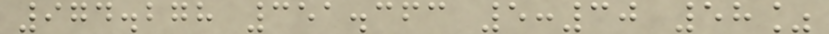974.278 351.363 5:30 58%
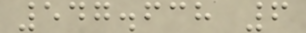547.638 6
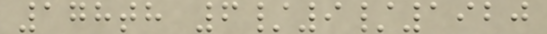178th 6/9/1920
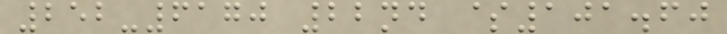252-6170 22nd $101.60
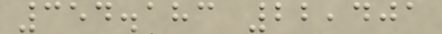354.183 22,401
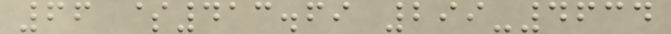66 $413.69 299-4634
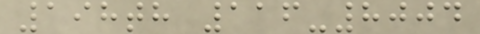198th 116-8004
